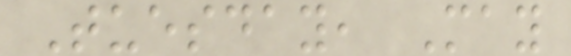Tuesday, May
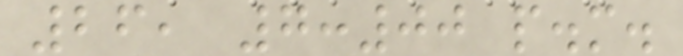26, 7:00 p.m.
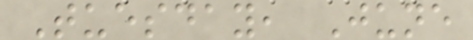Tuesday, June
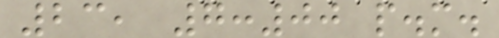23, 7:00 p.m.
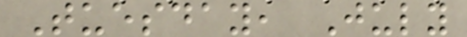Tuesday, July
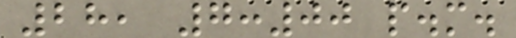28, 7:00 p.m.
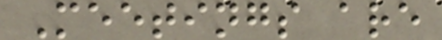Meetings are
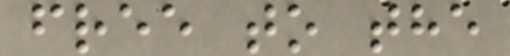free to the
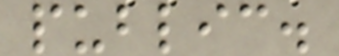public.
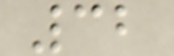32
